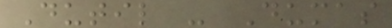Dutil - Dumas
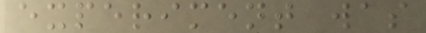experiment was
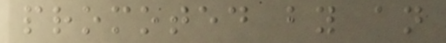promoted by an
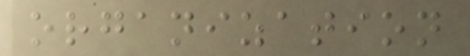organization
